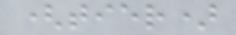(tier)
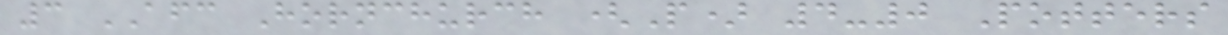3 AFC Hornchurch (P) 4-0 Potters
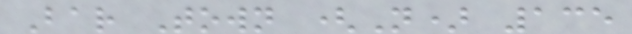Bar Town (N) 135
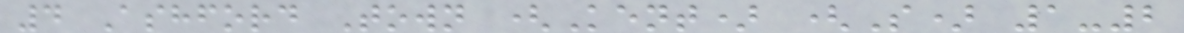4 Ashford Town (Kent) (S) 1-2
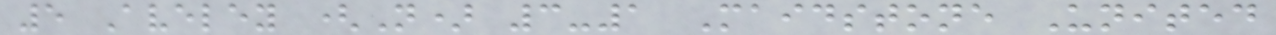5 Aveley (N) 3-1 Maidstone United
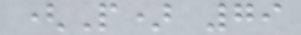(P) 79
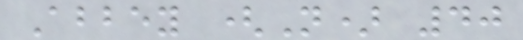Abbey (N) 40
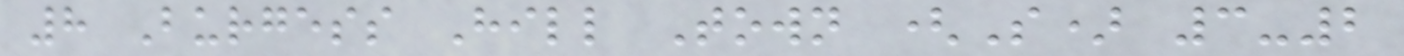8 Burgess Hill Town (S) 3-2
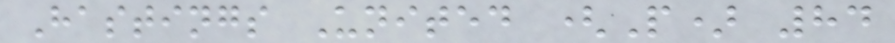Hastings United (P) 84
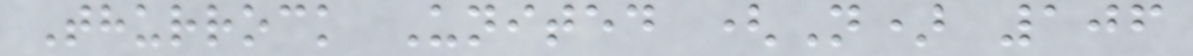Thurrock United (N) 106
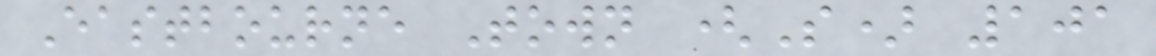Eastbourne Town (S) 101
